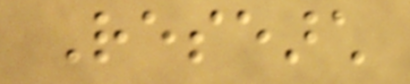Research
